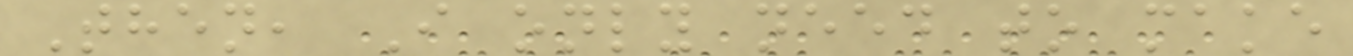Then, I only need to make
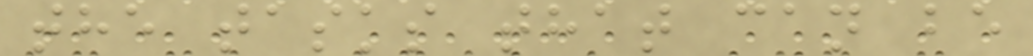the tasks that can be
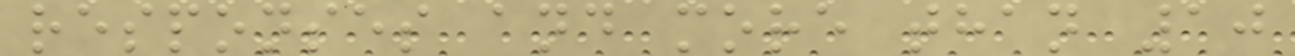responses and more than 10
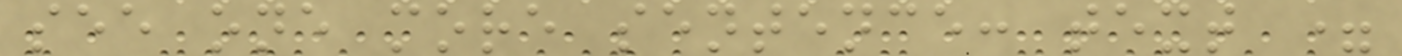see one more sentence: text =
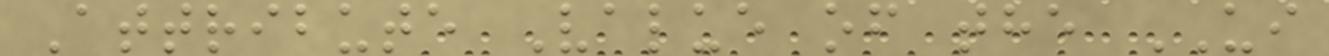Attribute Value of the UI
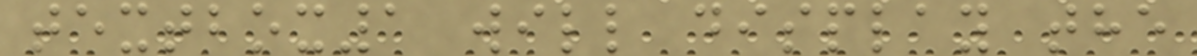textbox1 will display the
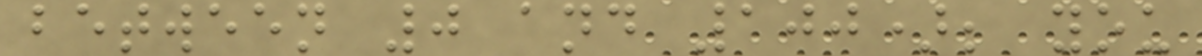between 0 and 100); you
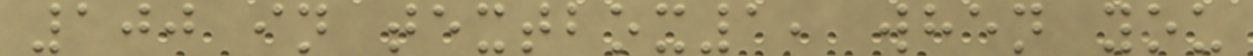100 in textbox1, when you
